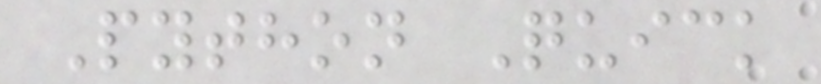Python Quick
